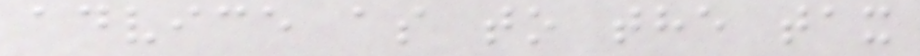advice as to the tax
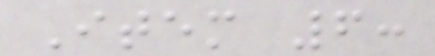Item 6:
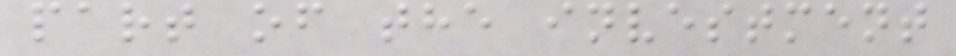part of the investment
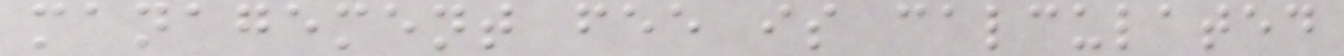management fee is calculated
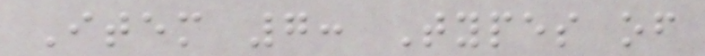Item 7: Types of
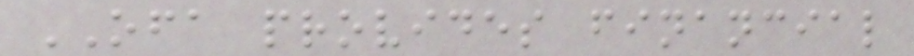OFA provides financial
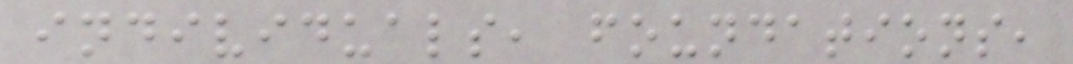individuals, foundations,
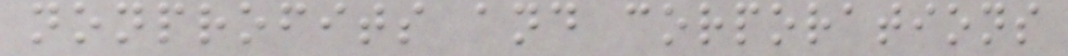nonprofits and corporations
